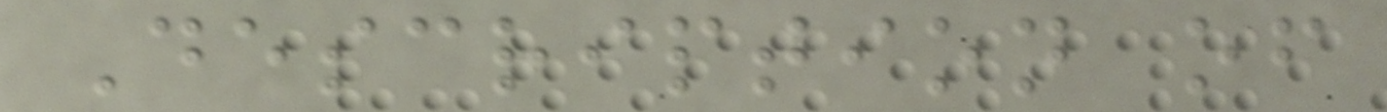Description of
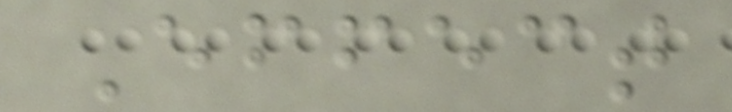Effect
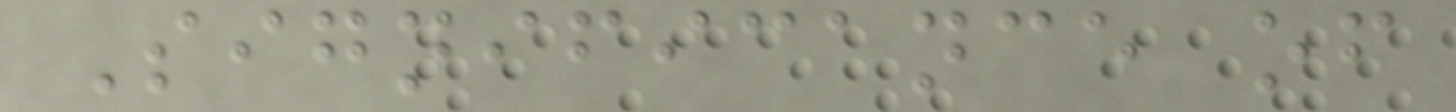Significance of
